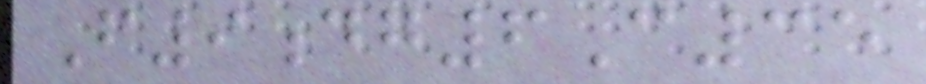F9dg6C35
